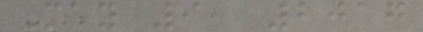May 9, 2017
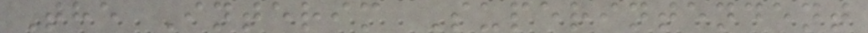The Interim Superintendent
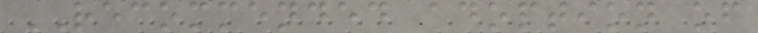RECOMMENDED adoption of
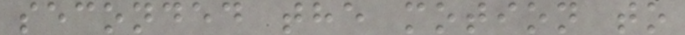seconded the motion to
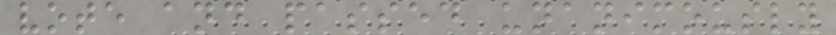vote and passed unanimously
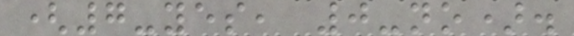(7-yes, 0-no).
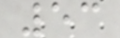53
